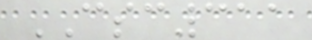CSC311
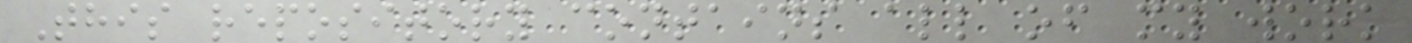This repository contains all of my work
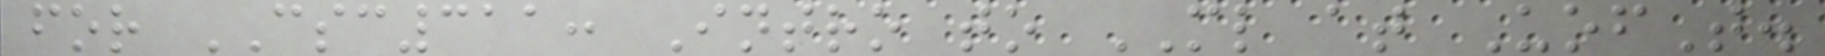for CSC311: Intro to ML at UofT.
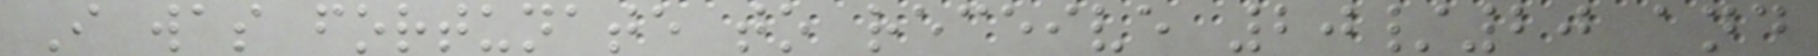I was fortunate to receive 20/20 and
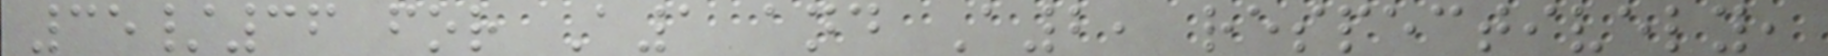35/36 for A1 and A2, respectively,
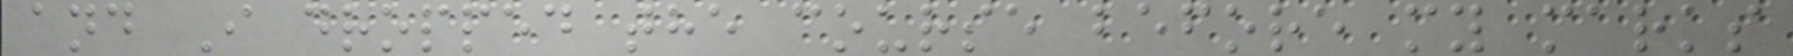and I dropped the course before my marks
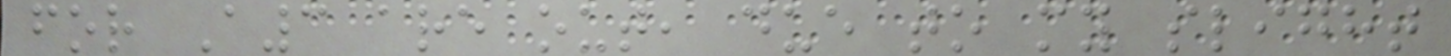for A3 are out, due to my slight
